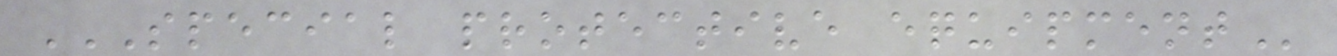SPECIAL PROTECTIVE EQUIPMENT
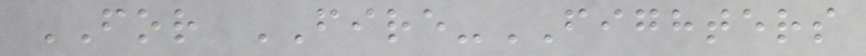FOR FIRE-FIGHTERS
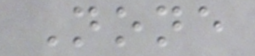None
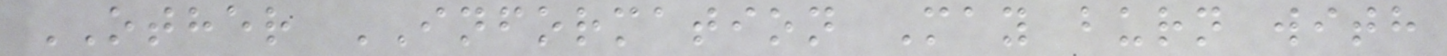OTHER INFORMATION May burn with
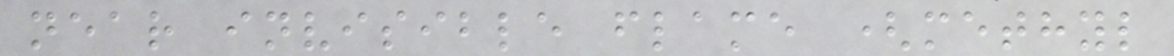near invisible flame (methyl
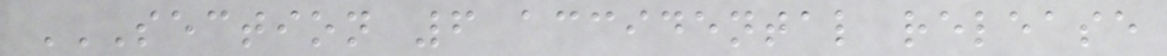SECTION 6 ACCIDENTAL RELEASE
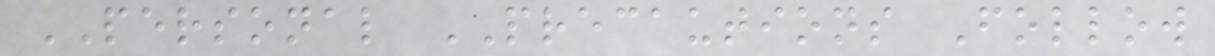PERSONAL PRECAUTIONS Follow
